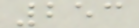253
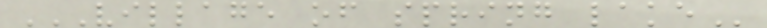VILLAGE OF SPRING LAKE
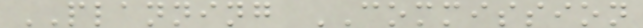PLANNING COMMISSION
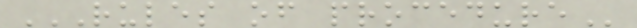RULES OF PROCEDURE
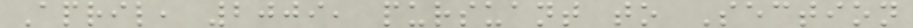April, 2009, pursuant to Section
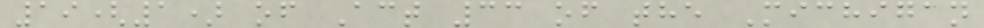19(1) of Act 33 of the Michigan
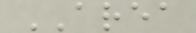AREA
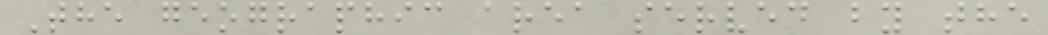The geographic area served by the
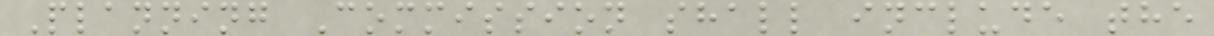Planning Commission shall include the
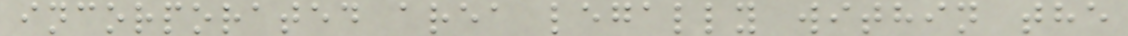incorporated area legally within the
